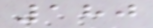180
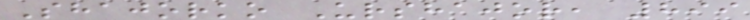Shajorko Urshajor, 899
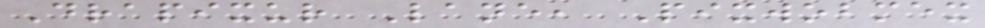Drapixur Lane, Pixwobmex
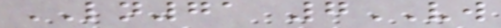LN71 7VW
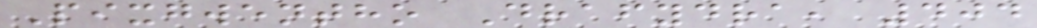Pixgwentho Drafydra, 404
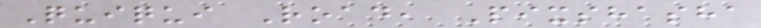Quiqui Road, Pixshasha
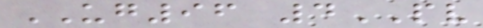UG96 4PV
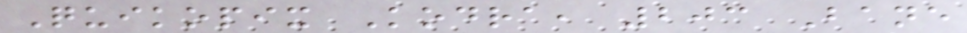Quikopix Kodra, 203 Bane
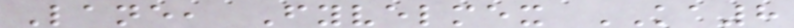Lane, Fyvelmex KA8
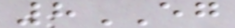8EG
